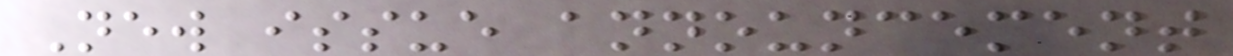New issue announcement
